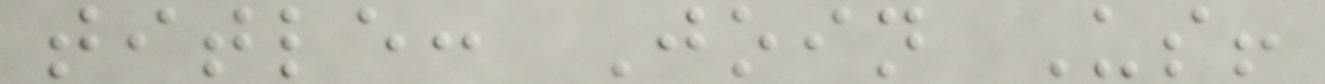title: Join Us!
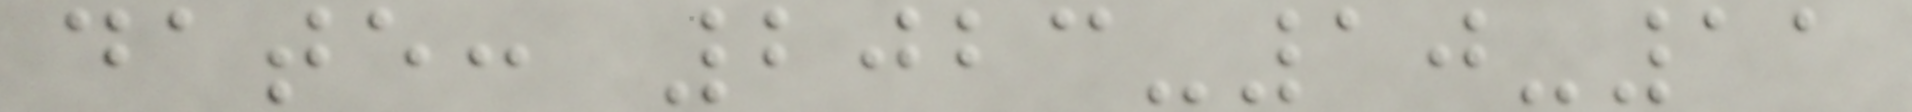date: 2023-10-11
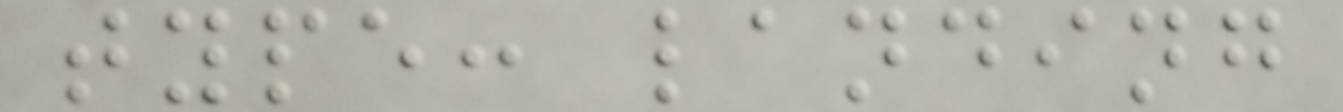type: landing
